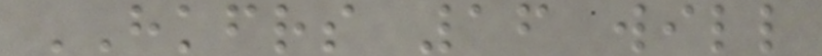HKFRS 16 will
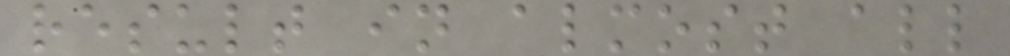result in almost all
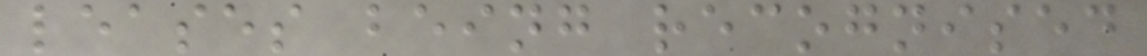leases being recognised
